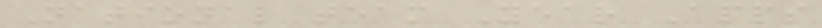National team Year Apps
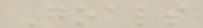Goals
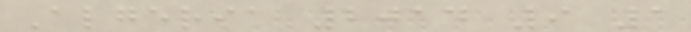Algeria 2014 9 1
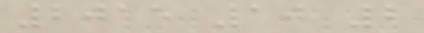2015 10 2
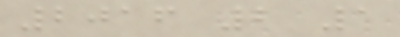2016 2 1
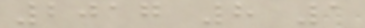2017 8 1
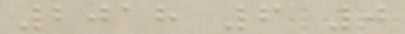2018 6 0
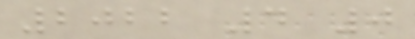2022 4 0
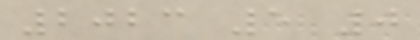2023 5 0
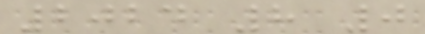2024 8 0
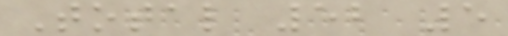Total 52 5
